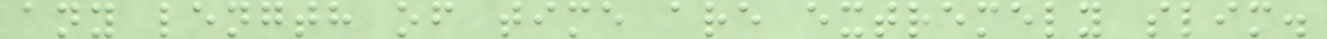any length of time are extremely slim.
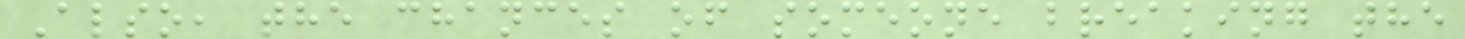Also, the chances of someone breaking the
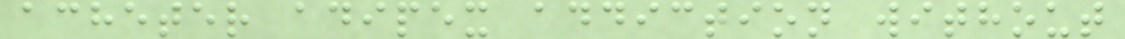acheter adipex addiction without
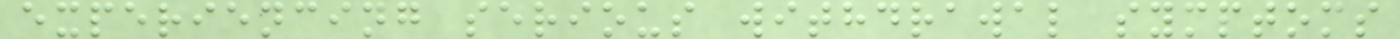experiencing serious withdrawal symptoms
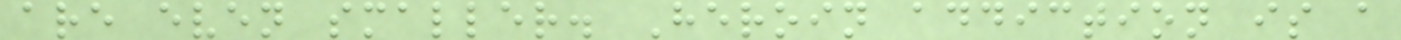are even smaller. Heroin addiction is a
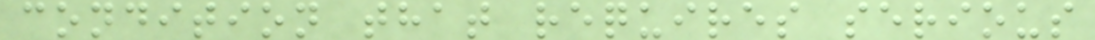condition that requires serious
